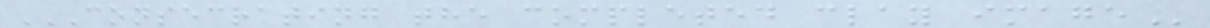CONSECRATING THE COMPLETED CLAY IMAGE
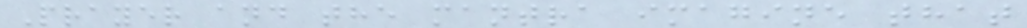Prayer and the mantra imagine that
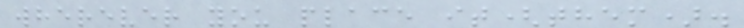wherever you place it(them).
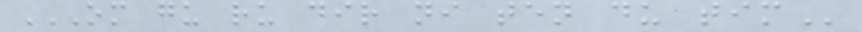OM GU RU DIR NI TEN DU TIM
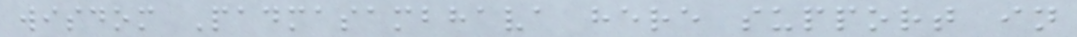wisdom Padmasambhava here support in
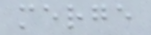merge
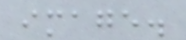image.
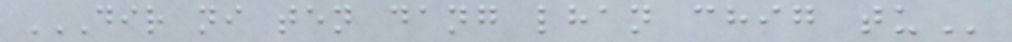DIR NI TEN DANG LHAN CHIG TU
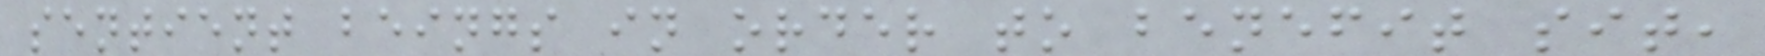sentient beings in order to benefit sit,
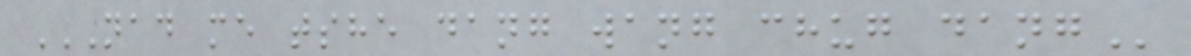NAD ME TSHE DANG WANG CHUG DANG
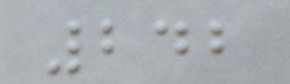242
